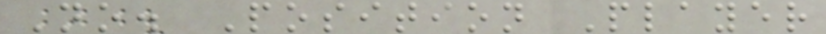No. Position Player
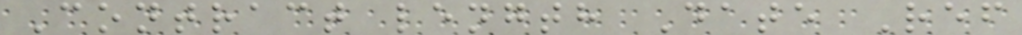Contract length Date Ref
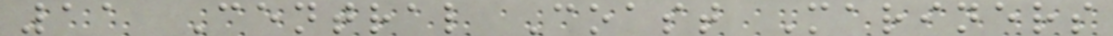11 Central Coast Mariners
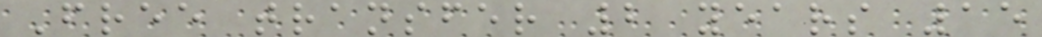Free transfer 2 years 15
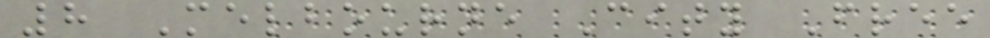8 Melbourne City Free
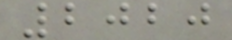2020
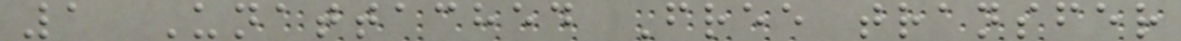1 Unattached Free transfer
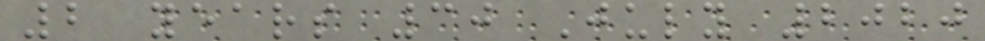2 years 30 July 2020
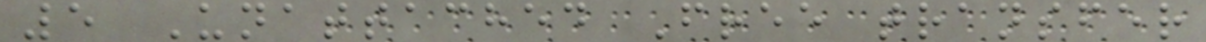5 Unattached Free transfer
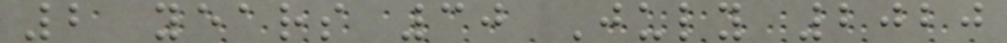2 years 30 July 2020
